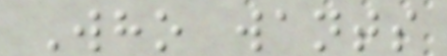Who wants
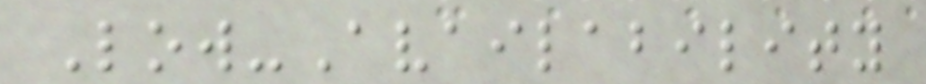Low-Availability
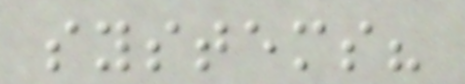systems?
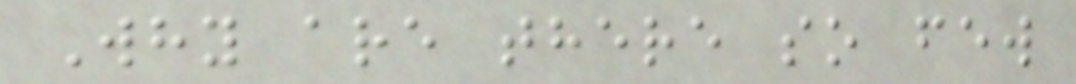Why are there so few
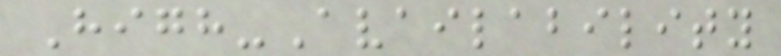High-Availability
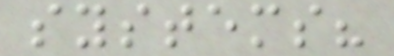systems?
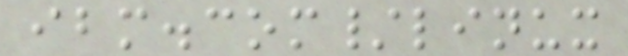ibm.com/linux
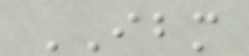IBM
